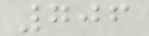706
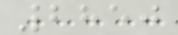2850
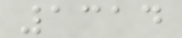1314
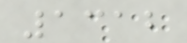1312
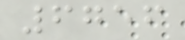6756
